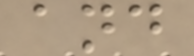and
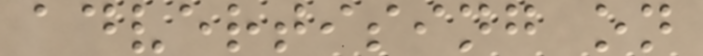advertising on
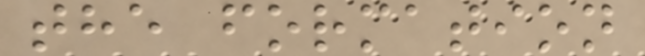the formation
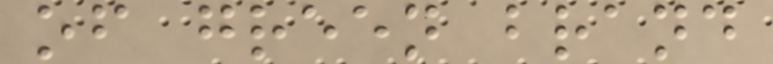of green brand
